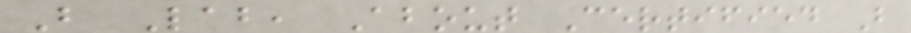B Lab, About Certified B
